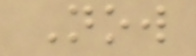Now
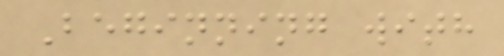Beginning with
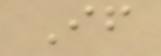If
